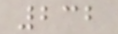232
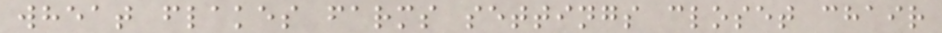wheat flakes farms settings closet chair
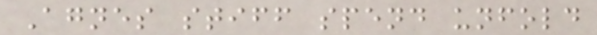Agnes stiff spend unfold
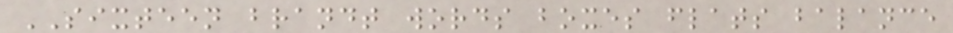SIXTEEN brandt words boxes flats balance
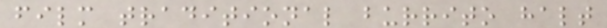film traditional burrito halt
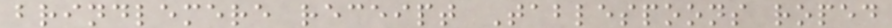brindlemere receipt Tablespoons roped
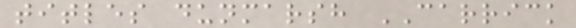titles dunmarsh CARRICK
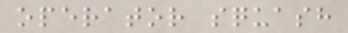operator squash
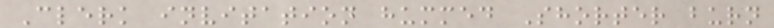Clerk invitation hummed Shorter burn
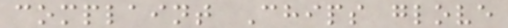complaint Chips glove
